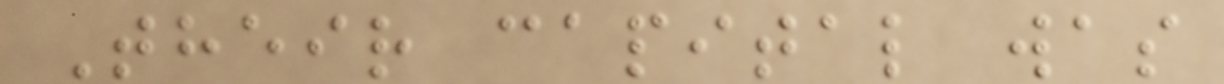Their capital was
